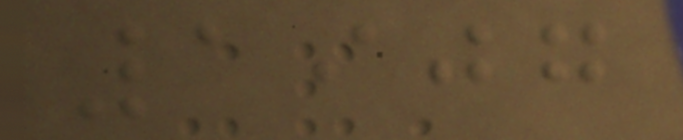1907
